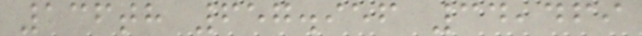136th 657.956 34,469
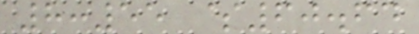8:55 $60.64
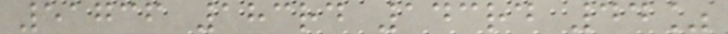51736 183rd 143rd 44%
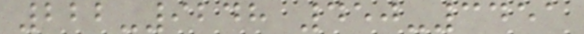222-9248 450-3451
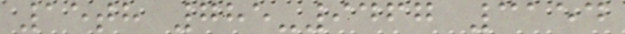15th 785-9467 3154
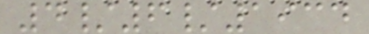4/6/1934
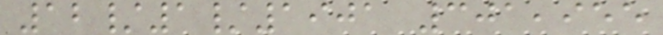12/1/1901 301,955
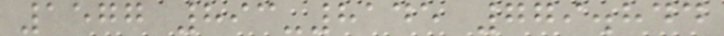1577 893-8145 779.844
